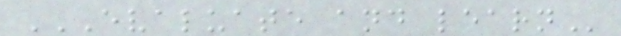EVALUATE AND LEARN
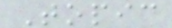Topic
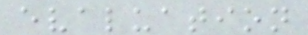evaluation
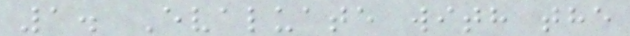1. Evaluate with the
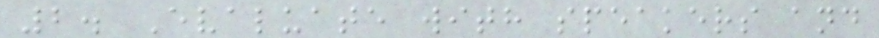2. Evaluate with speakers and
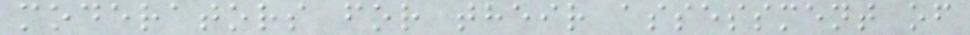moderators for their assessment of
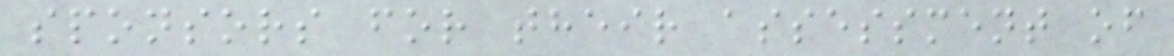sponsors for their assessment of
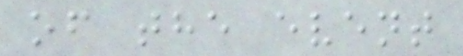of the event
